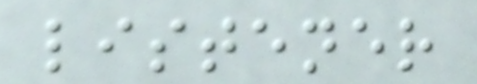listener
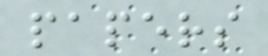papers
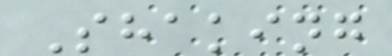Shaking
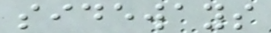sideways
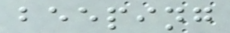beeping
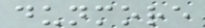dunmore
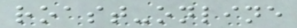roast-online
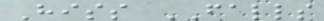Hiss FALLS
